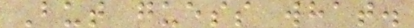But guess what.
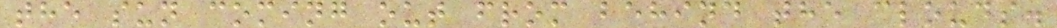the sun coming out from behind the clouds.
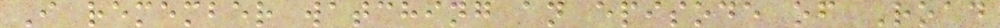I remember watching an episode of Road
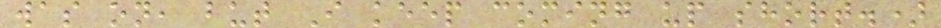was on, but I keep coming up short.)
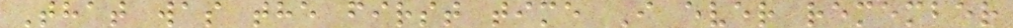That was the first time I ever remember
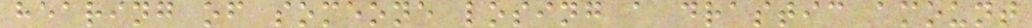hearing of someone losing a drastic amount
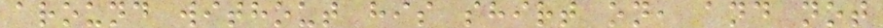around without his shirt on, and not
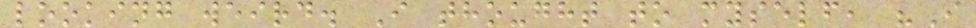looking weird. I thought to myself, "I
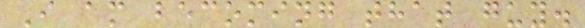I am becoming that guy.
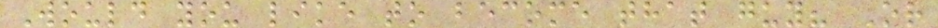Would you like to become that guy? Or
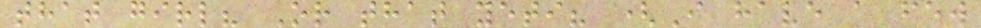that girl? Or that yeti? (I have a few
